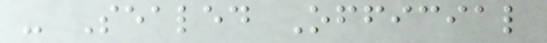- Sealed Official
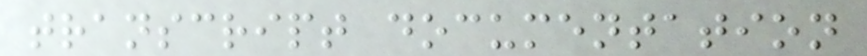transcript documentation
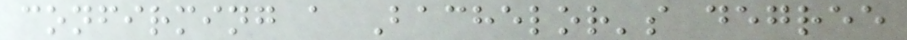confirming a Bachelor's degree
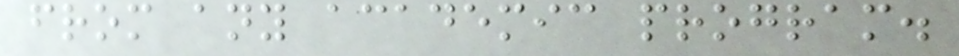from any academic program.
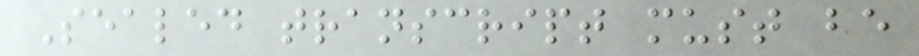Sealed transcript must be
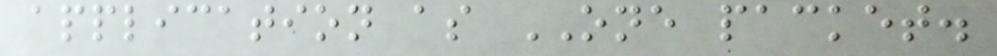application as ONE packet.
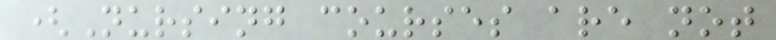(Nursing courses are not
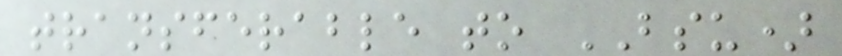transferable to BSU)
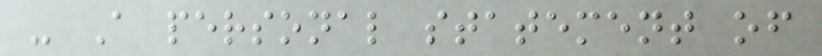- A personal statement of
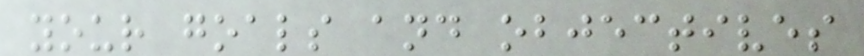your goals and objectives
